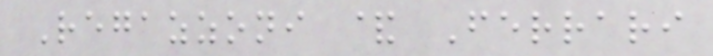Regazzoni & Ferrari
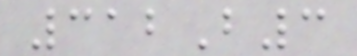312B3
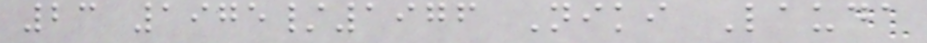23 1975/1976 Niki Lauda
